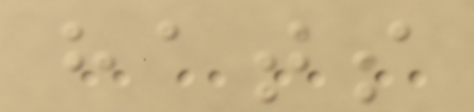hats
